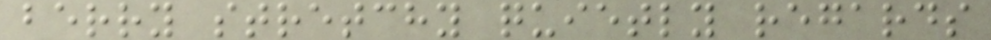berry stretchy quietly regards
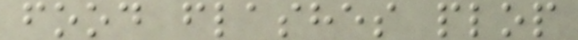food flashes plop
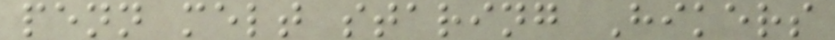penn melt staring Hikers
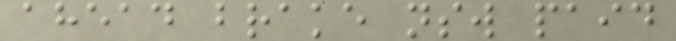ahead brake nsw paid
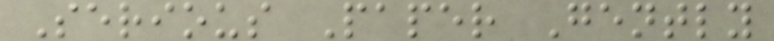Serious Paper Gently
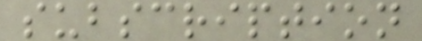subscription
